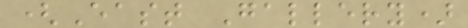(East Gallery)
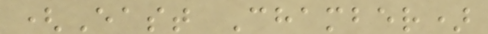(East Chamber)
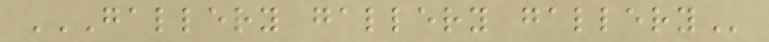GALLERY GALLERY GALLERY
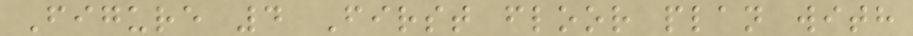Figure 4 First floor plan with
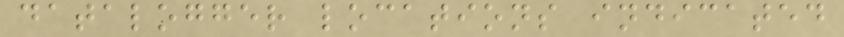datalogger locations indicated
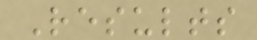Results
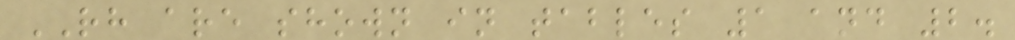RH are shown in tables 1 and 2.
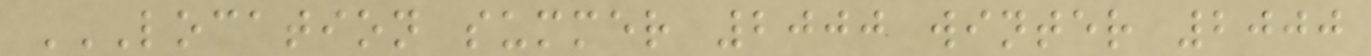LOCATION SUMMER 2000 WINTER 2000
